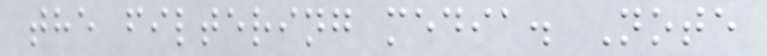the filtering media. Note
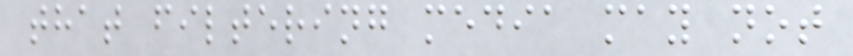that filtering media may not
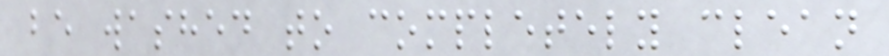be washed to completely clean
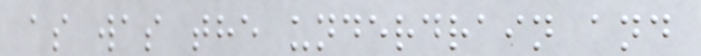as was the underdrain and
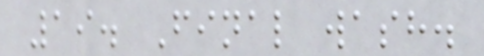19. Final wash.
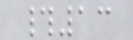#13
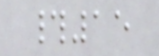#15
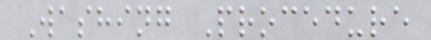Washing Procedure
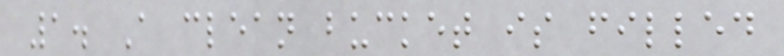1. A clean bucket is filled
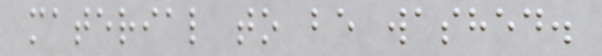material to be washed.
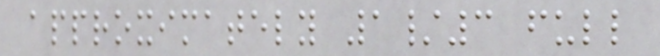approximately 1/3 full
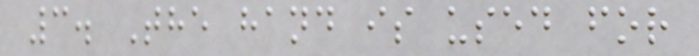3. The hand is used for
